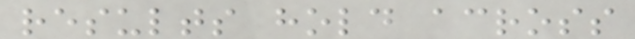results hold across
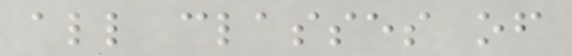all classes of
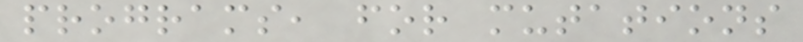programs, for mutations
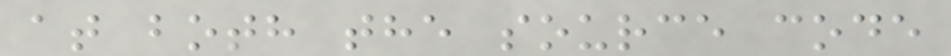at both the source code
